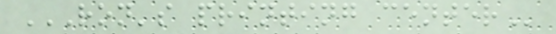RON'S PRINTING CENTER
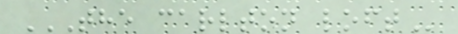THE CARLTON LOFT
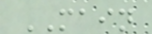MAIN
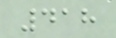418
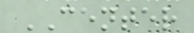CENTER
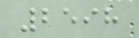2598
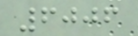6006
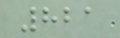821
